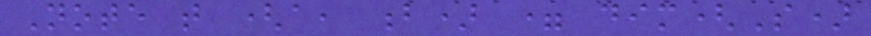Note that (a, b) = dim(S)
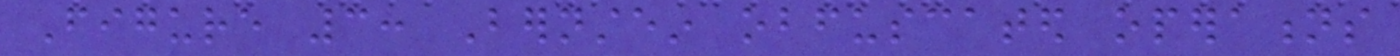Figure 3: Bernstein obfuscated operations
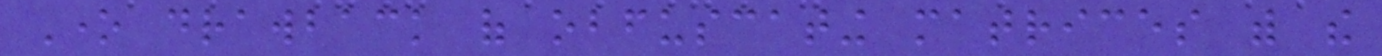One drawback of obfuscating matrices with the
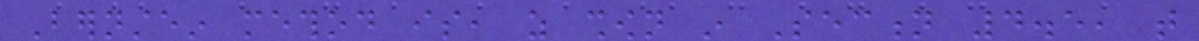Bernstein method is, as shown in Section 4.5, that
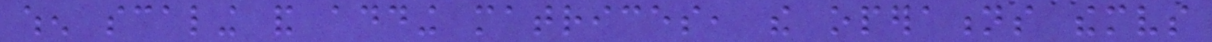when scaling and adding matrices, the operations themselves
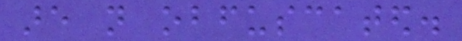are not obfuscated.
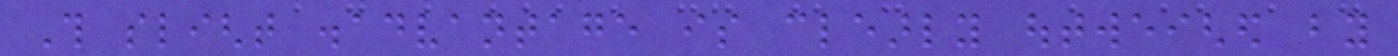This slight disadvantage is clearly outweighed by
